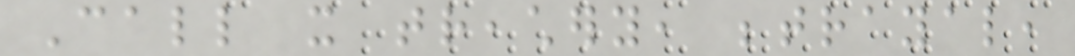Call it treachery, betrayal,
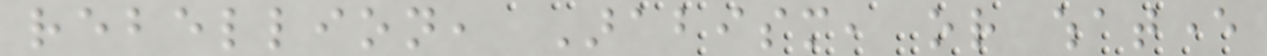rebellion, Arabism, or whatever
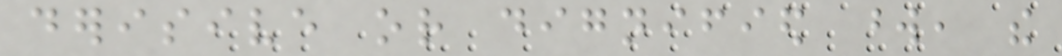derisive or dignified word, the
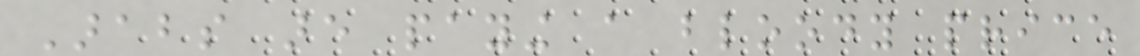Arabs are paying a bloody price
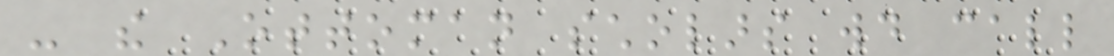- the Ottoman scholars would call
